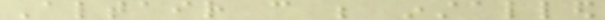Altair can be installed
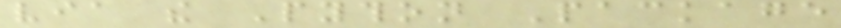via the Python Package
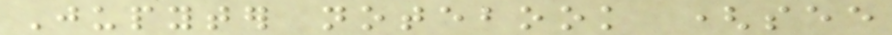Jupyter notebook (see
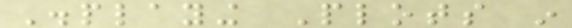Displaying Plots in
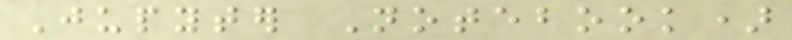Jupyter Notebook)
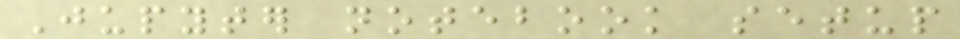Jupyter notebook setup
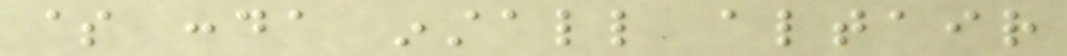$ conda install altair
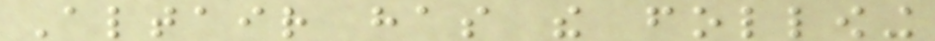Altair has the following
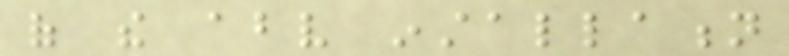of the above installation
